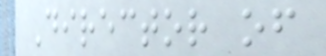Director of
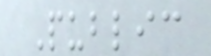Public
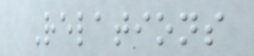Relations
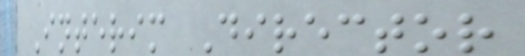Interim Director
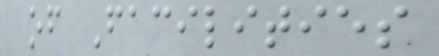of Facilities
